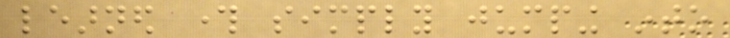learned through simply jumping into
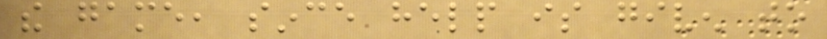the game, since help is given to
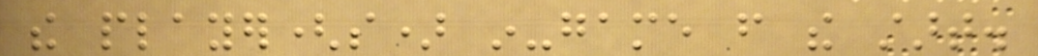the player(s) in-game from the start.
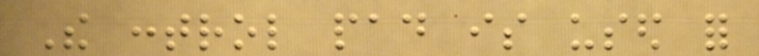The control pad is used for
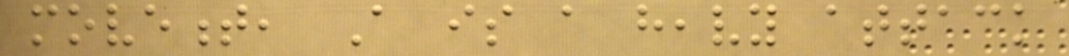movement, A is a heavy attack
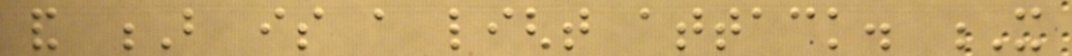and B is a light attack. X
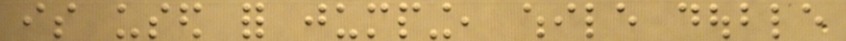is used for jumping, while double
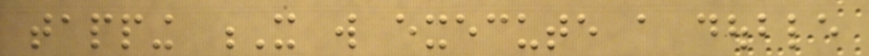tapping X will execute a double
